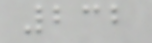232
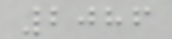2086
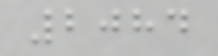2084
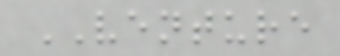VENTURE
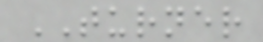TURNER
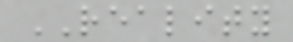REALITY
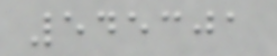545301
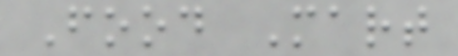Food Mart
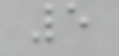5
